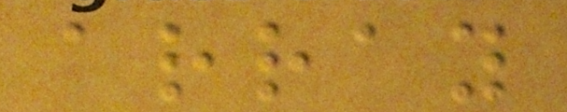array
